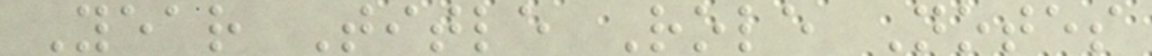Year Title Role Notes
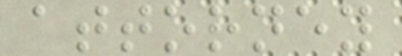attorney
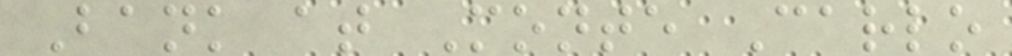Bank at Monte Carlo
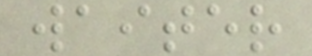waiter
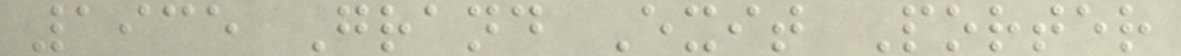1935 Grand Exit Porter
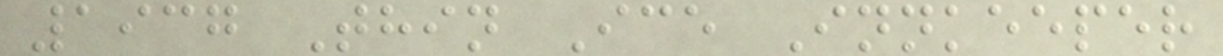1937 Thin Ice Innkeeper
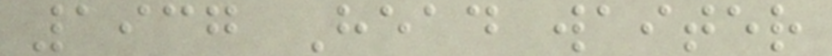1937 Head waiter
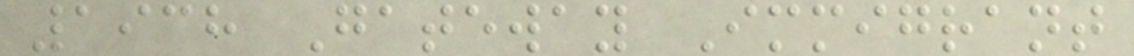1938 Gateway Immigrant
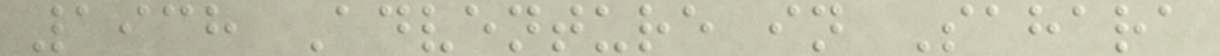1938 Adventure in Sahara
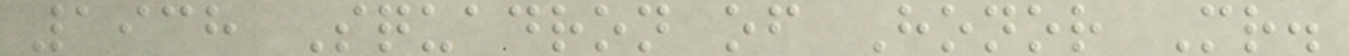1938 Squadron of Honor Mr.
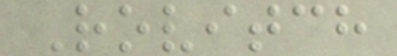Rovitch
